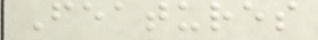Features
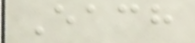Each
